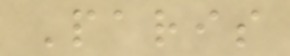Paris
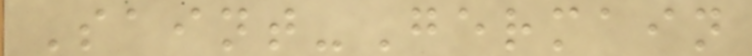Saint-Germain
